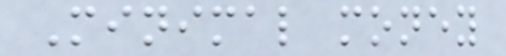Minimal money
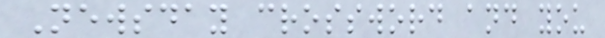Newsday crossword and you
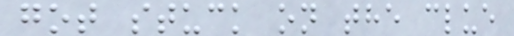got stuck on the clue
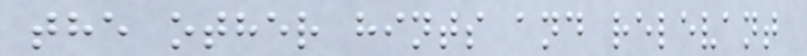the other hints and relevant
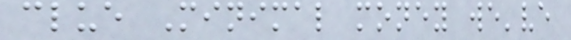clue Minimal money we've
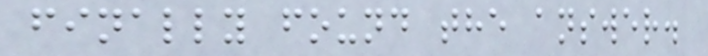finally found the answer.
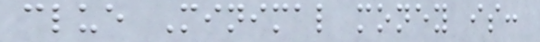clue Minimal money is:
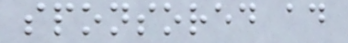sponsored ad
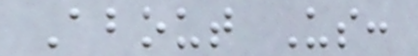About Us:
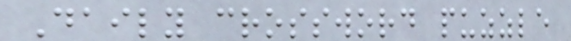Daily crossword puzzle
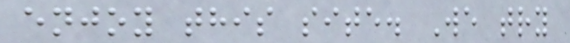enjoy this site. We try
